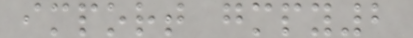import gmpy2
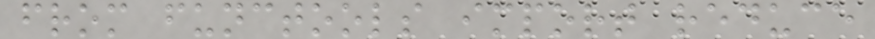from functools import reduce
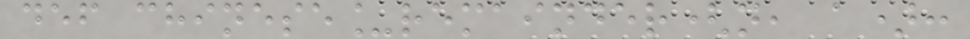def chinese_remainder(n, a):
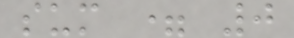sum = 0
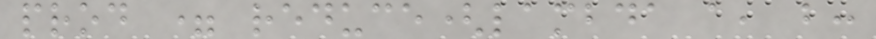prod = reduce(lambda a, b:
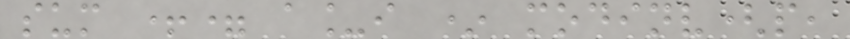sum += a_i * modinv(p,
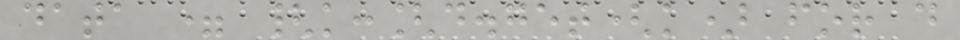data = {k:[d.get(k) for d
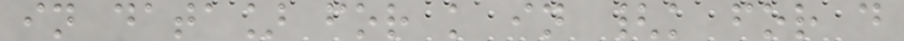in data] for k in {k for d
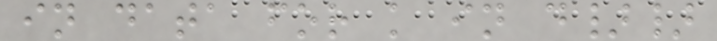in data for k in d}}
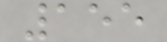155
